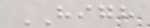HIGH
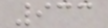933
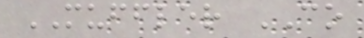MUFFLER CO
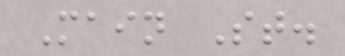Main St.
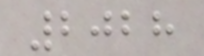2028
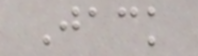Jack
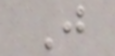J
